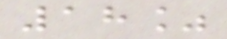18%
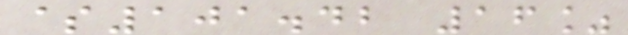$101.42 16%
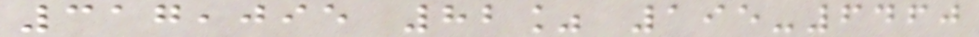317,095 82% 195-6460
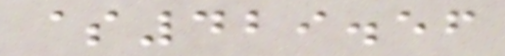$429.56
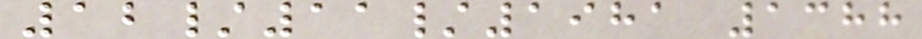12/11/1981 1388
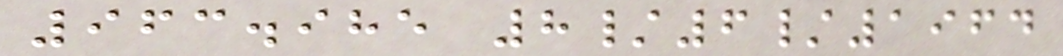963.985 8/6/1964
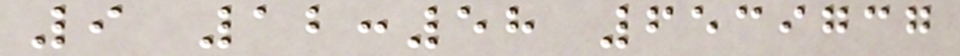9 12:58 6539737
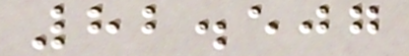82.507
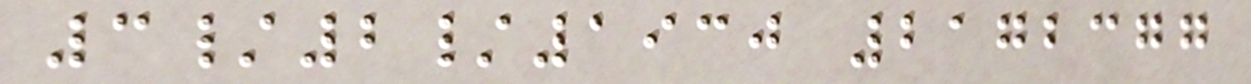3/2/1930 2172377
